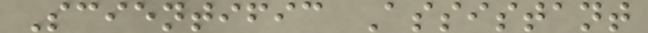Scientific Assistant
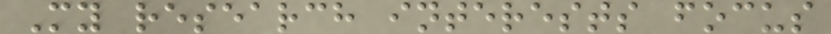My research interests focus
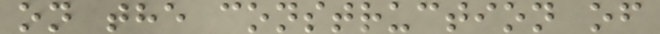on the construction of
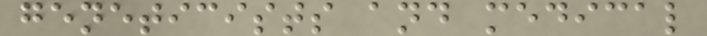geneticists and medical
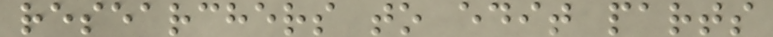researchers to edit parts
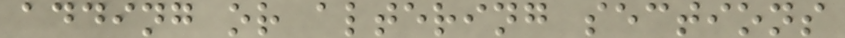adding or altering sections
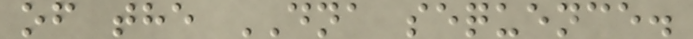of the DNA sequence.
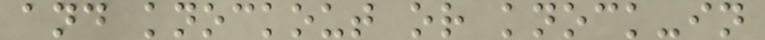and knockout or knock-in
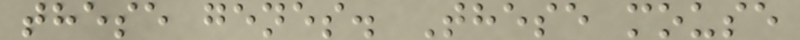these genes. These mouse
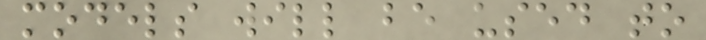models will be used to
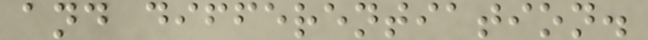and differentiation.
